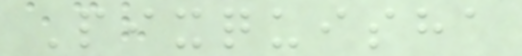Pixquisha
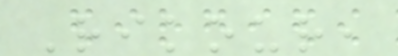Rikour,
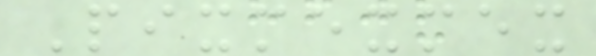Pixmexmex
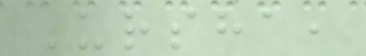Ursha,
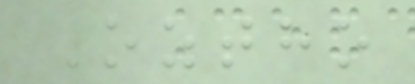Oztho
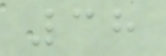38
